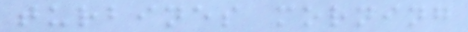turbines morning
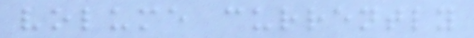volume currently
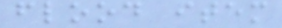flood item
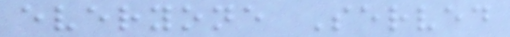everyone Served
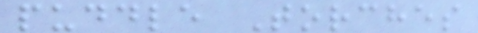puddle Torches
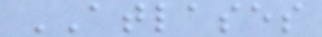ATLASES
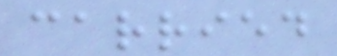carried
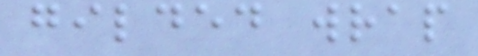gilded wrap
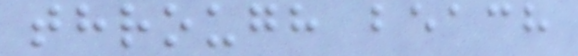through beach
